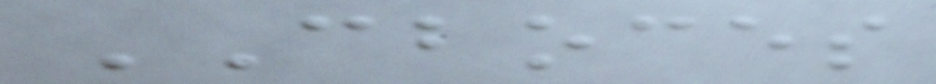CBOCES
